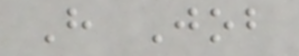H Job
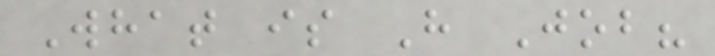What is H Job?
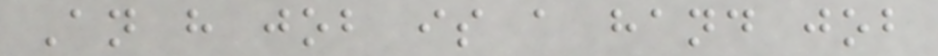An h job is a hand job
